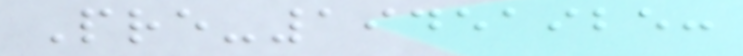Pre-19451925:
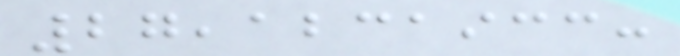27,1231933:
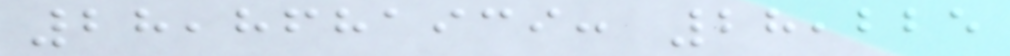28,8681939: 28,225
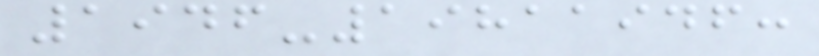1946-19811946:
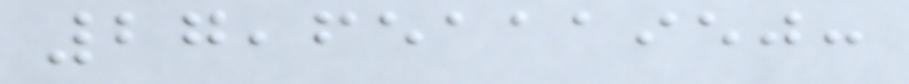27,65111950:
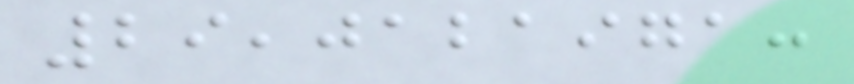29,0121971:
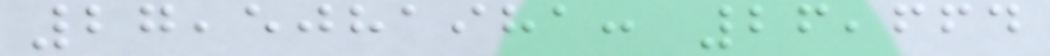27,5081981: 26,664
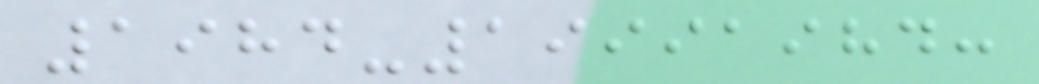1984-19991984:
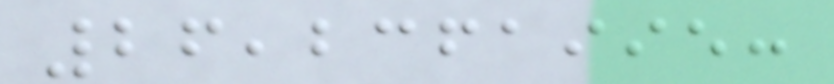26,2361995:
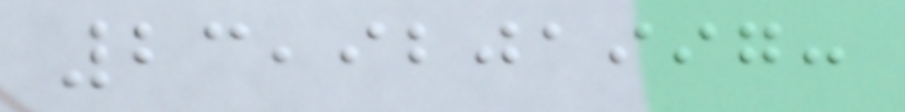23,9201997:
